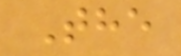The
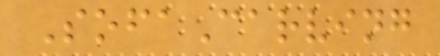SofaCarving
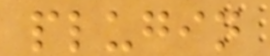plugin
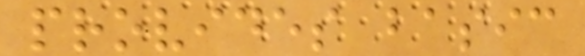provides basic
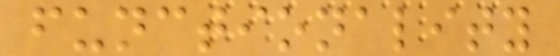functionality
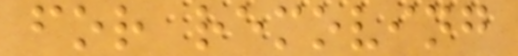for removing
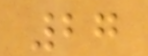27
